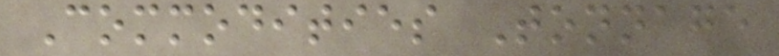Commodities Tonnage
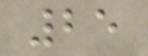25
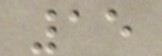15
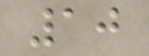10
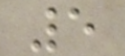5
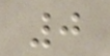0
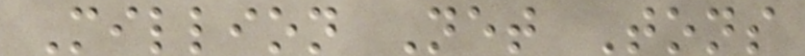Million Net Tons
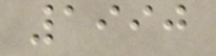1990
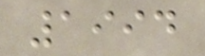1994
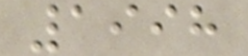1998
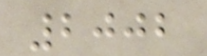2002
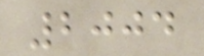2004
